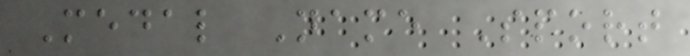Medal Name Sport
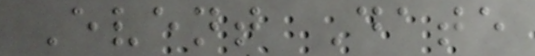Event Date
